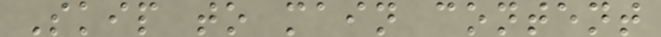Skip to main content
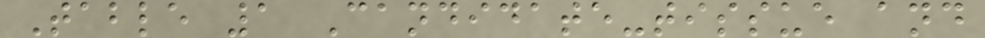Table 1 Candidate-tissue and
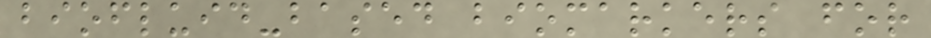biofluid-based biomarkers for
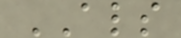ALS
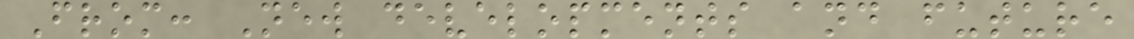From: New developments and future
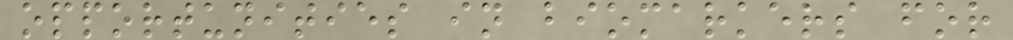opportunities in biomarkers for
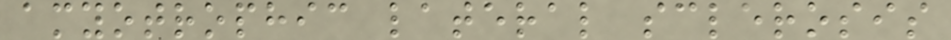amyotrophic lateral sclerosis
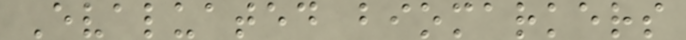Evaluated biomarkers
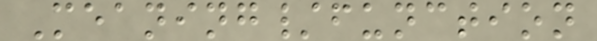Meaning/function
